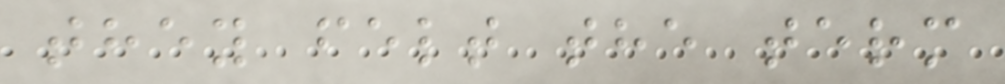they felt the term
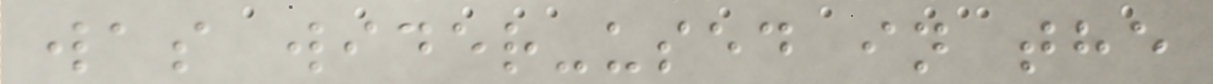was wider-used in the
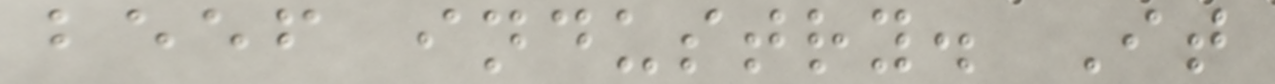beef industry. It
